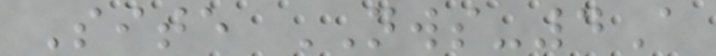Site NWS-4A
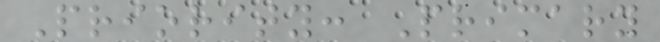Priority: Primary
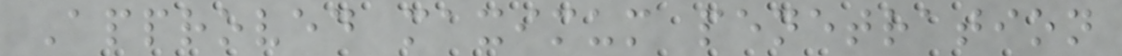Approved maximum penetration
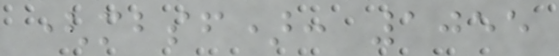(mbsf): 1055
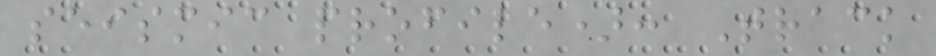seismic profile): Track
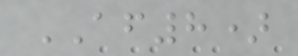AF8)
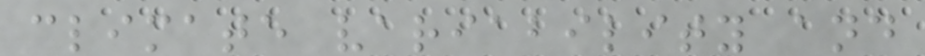climate variability and
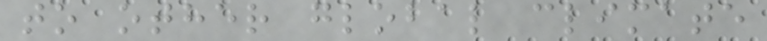to other global climate
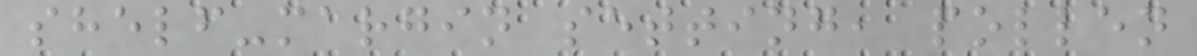shelf-margin setting, pollen
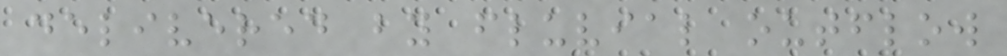delivered by fluvial outflow
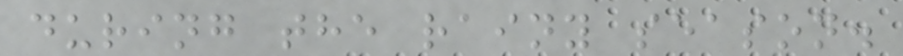during the rainy season.
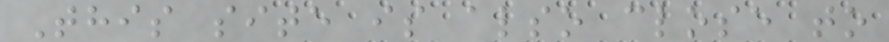This site is also close to
